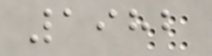1982
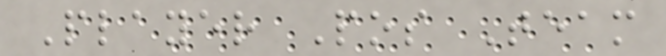Player Pos Team
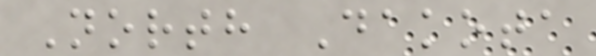North Dakota
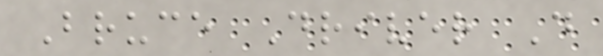Bruce Driver D
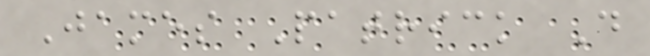James Patrick D
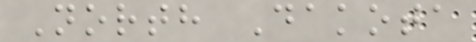North Dakota
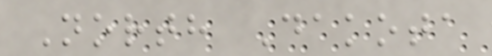North Dakota
